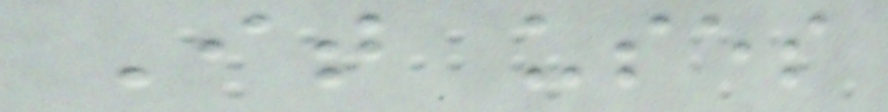It uses
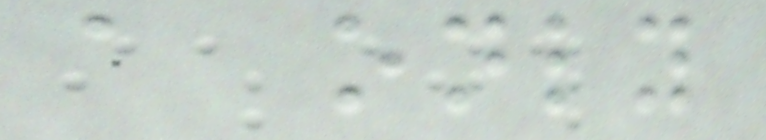a only
